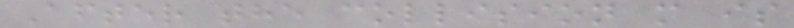After the collision m is
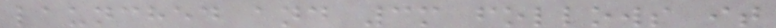launched and 3m follows it
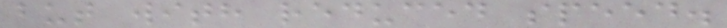but with reduced speed.
